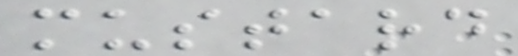mustard
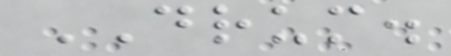DRUM.
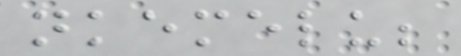nkemelu;
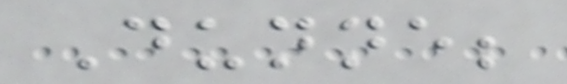Dunne;
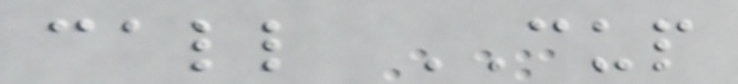call CUP
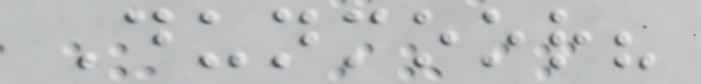Dunmoor?
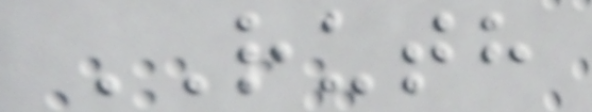RUTH
